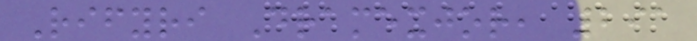Rifyri Dramexjor, 291
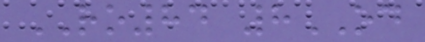RO84 8OD
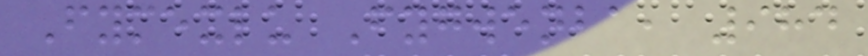Fymexlu Fygwenba, 984
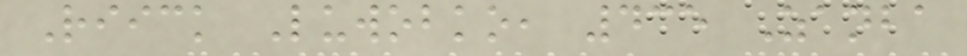Riick Luwobko, 435 Zanba
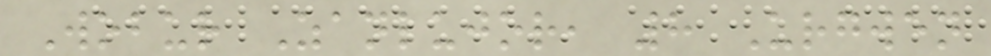Wobur Zanlujor, 8 Urgwen
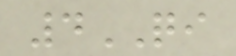4QI
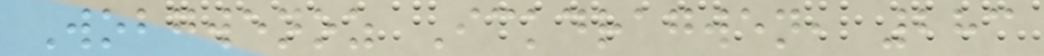Wobgwenoz Ickdragwen, 283
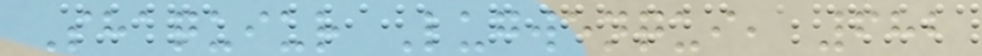Shaquiur Lugwenqui, 682
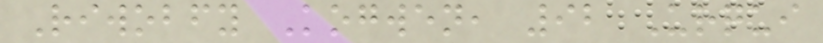Riwobfy Kogwen, 92 Urqui
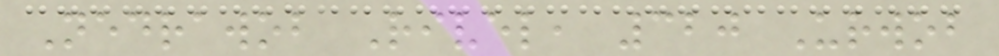Nedrawob Rivel, 320 Urwob
